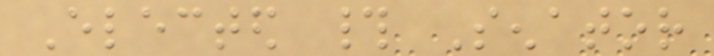Elected # Senator
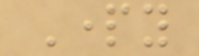Party
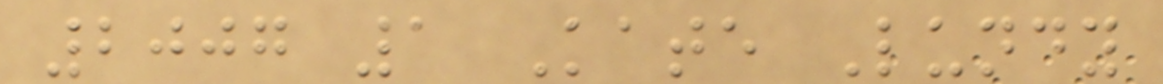2007 1 Kate Lundy
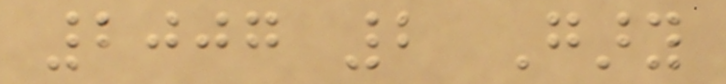2007 2 Gary
